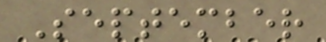September
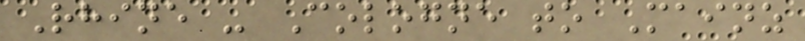Rhine - Cologne to Mainz
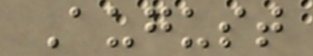August
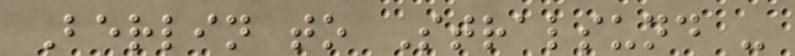Berlin to Stralsund -
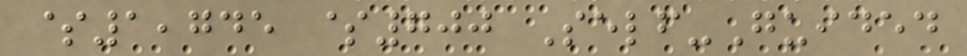$1,745 $700 Self-Guided
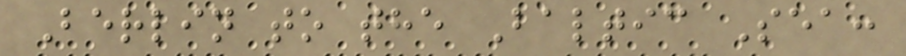Berlin to the Baltic Sea:
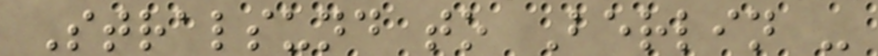Stralsund to Berlin -
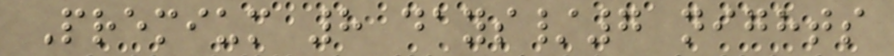Premium 8 days/7 nights
